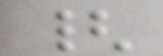{
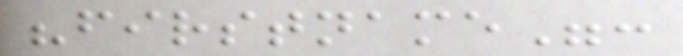"firstname":
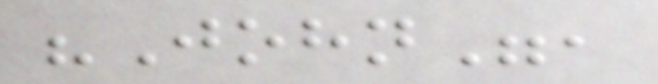"John",
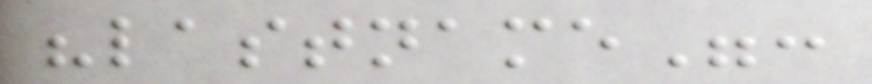"lastname":
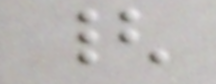{
